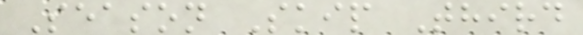Season Skip Third
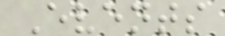Events
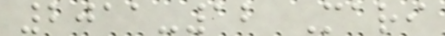2011-12 Mari
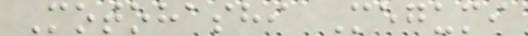Motohashi Megumi
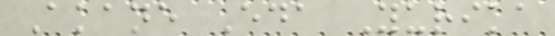Akane Eda Yurika
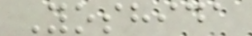Yoshida
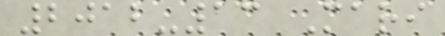2012-13 Mari
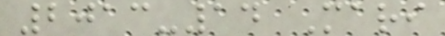2013-14 Mari
